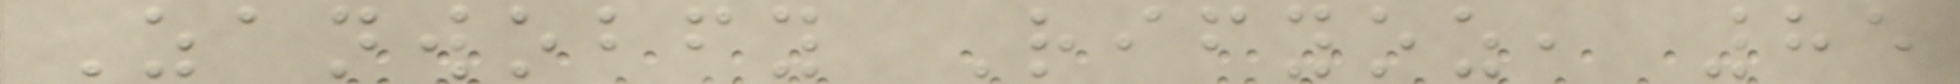Zanwobfy Rifyoz, 85
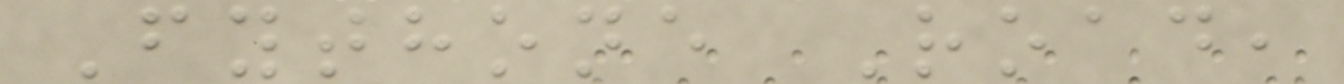Fythone Road,
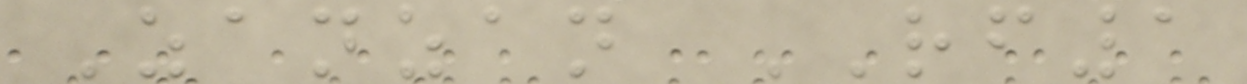Zanzan RF1
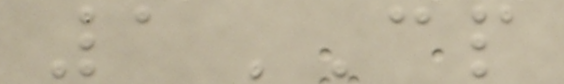1CP
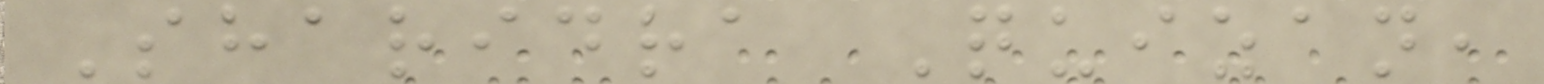Sharidra Quizan,
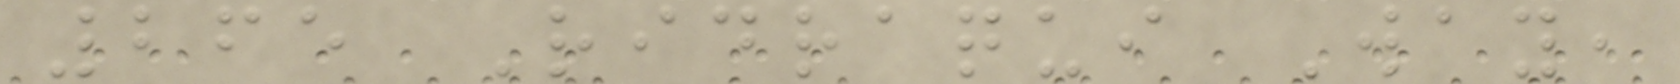265 Ridraqui Way,
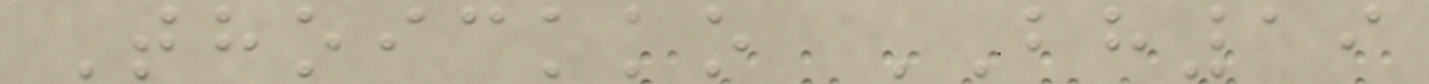Thoickko BH19
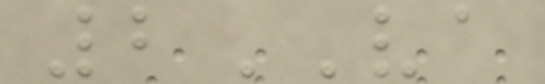2VA
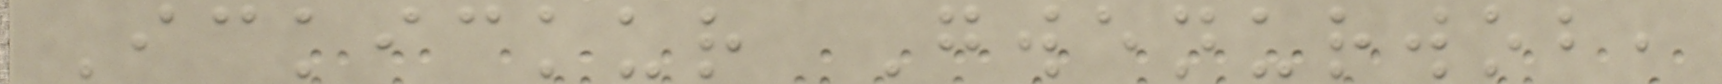Ickickur Gwenurwob,
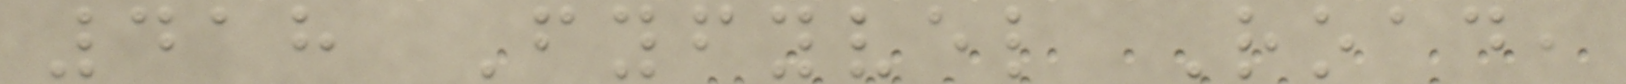418 Fyfyvel Road,
